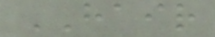HAIR
